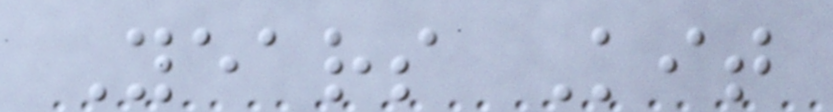Years Kit
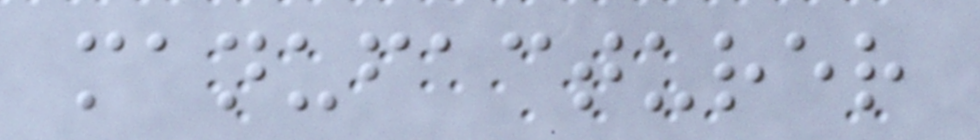manufacturer
